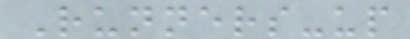Runners-up
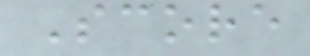Score
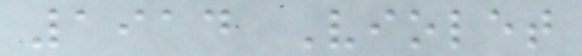1914 Violet
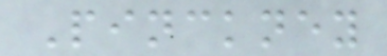Pinckney
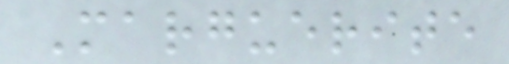Marguerite
